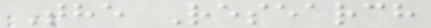The Research
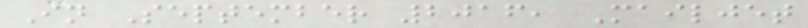In September 2016, Mailjet
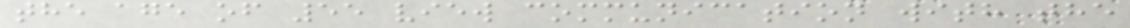the age of 55 view communication with the
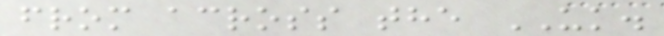from across the UK.
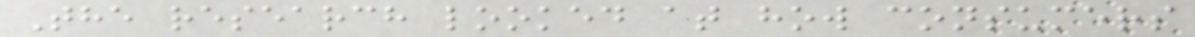The research looked at how consumers
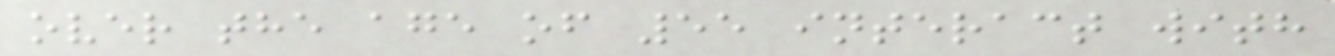over the age of 55 interact with
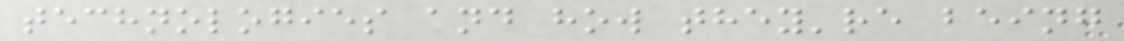technologies and how they're being
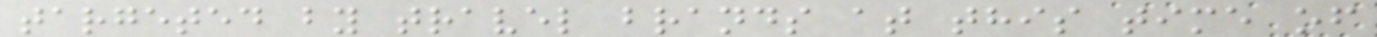targeted by travel brands at this time of
